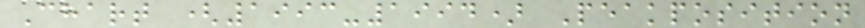Chart (1993-1994) Peakposition
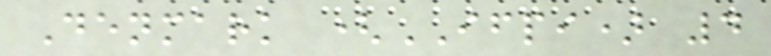Denmark (IFPI) 4
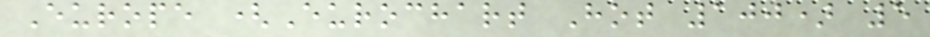Europe (Eurochart Hot 100) 5
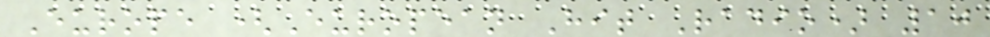Europe (European Hit Radio) 10
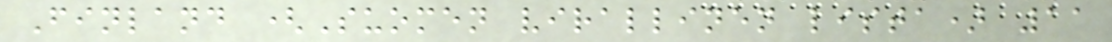Finland (Suomen virallinen lista) 11
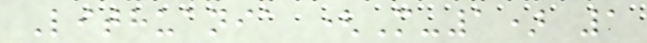Lithuania (M-1) 1
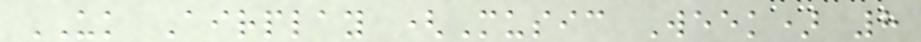UK Airplay (Music Week) 8
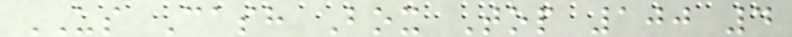US Cash Box Top 100 4
